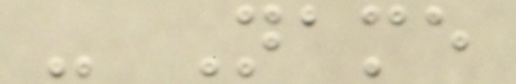- Name
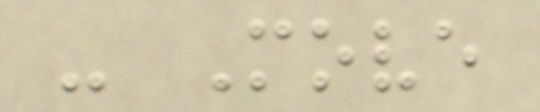- Move
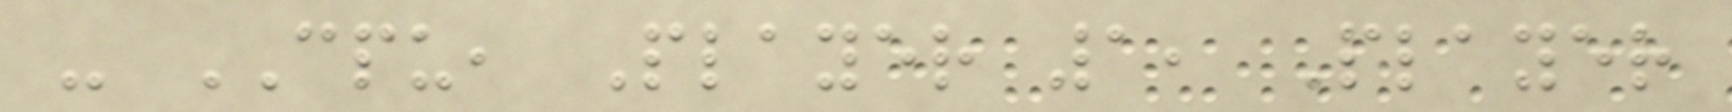- CPU, Player 1, Player
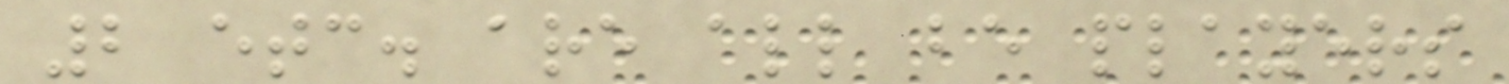2 etc. are all be players
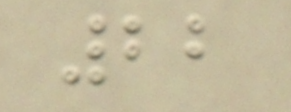22
